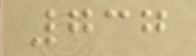737
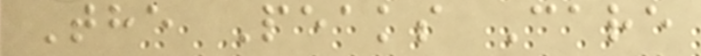The Peaks Care
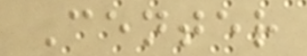Center
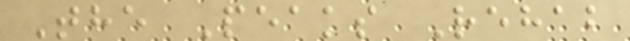The Peaks Rehab
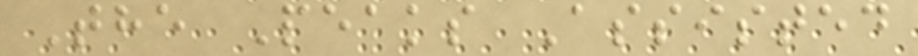The Peaks Assisted
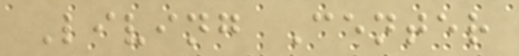Living Center
